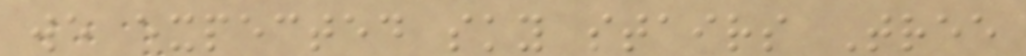we expected sky stairs Tree
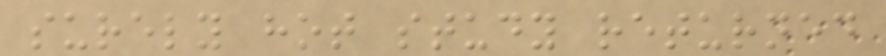surely hot study returned
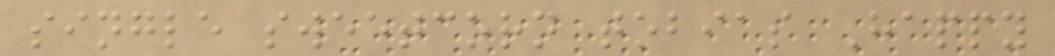single sweetcorn tobias Happy
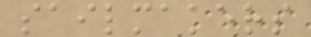sailmakers
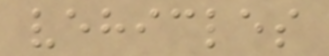vehicles
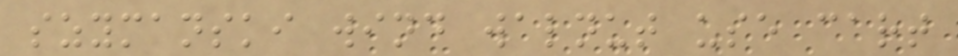szymanski wind walnut use cart
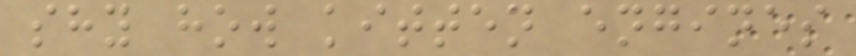shy how kitten engines
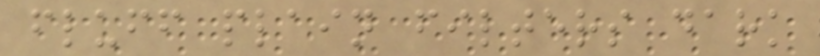fluff plain filters dark
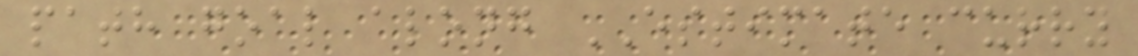path goal along ESTIMATE curry
